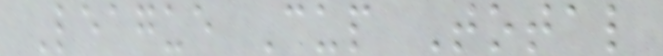League Cup Total
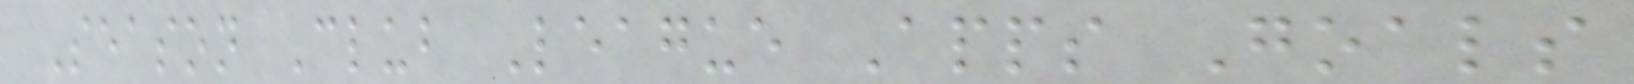Season Club League Apps Goals
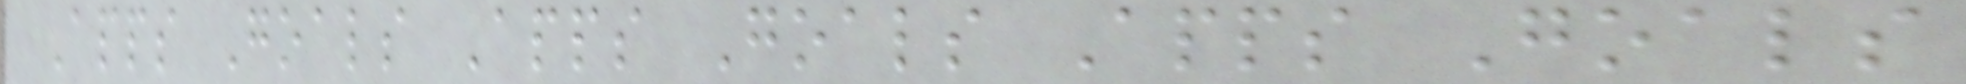Apps Goals Apps Goals Apps Goals
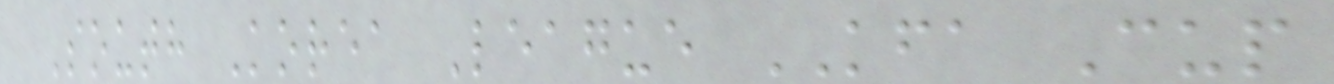South Korea League KFA Cup
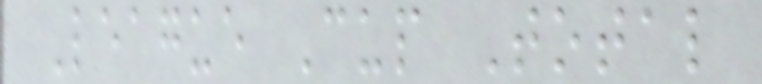League Cup Total
